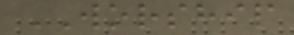WORSHIP
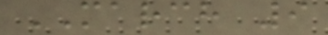MARCH 9
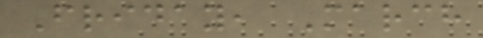Friday, March
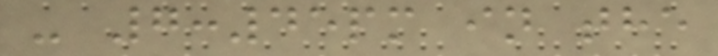- 7:45pm in the
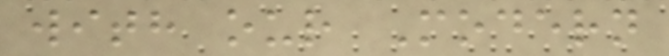with our Modern
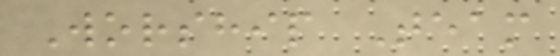Worship Team
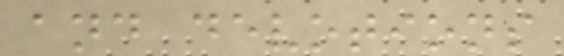and devotions
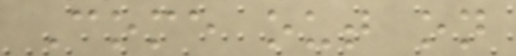Come out on
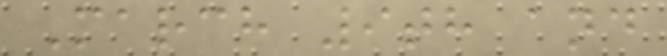March 9th and
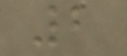2
